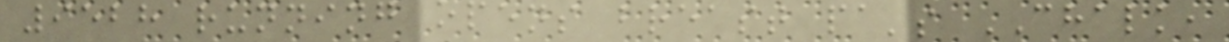9528 running opens breast pa's CHALK,
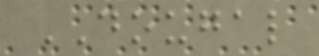DOUGAL
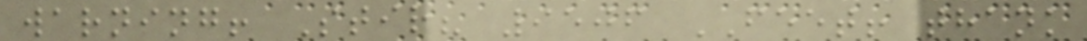warning! Stir? 9506 FEET! thank
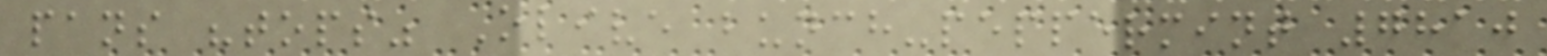pans "tops" Olive bunch-peppermint 7810
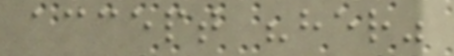accept "her"
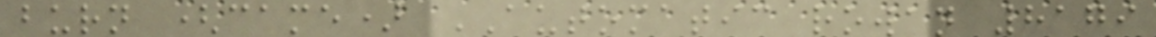burn (came) AUTOMATIC rowan 8179
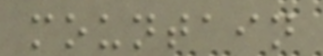mountain
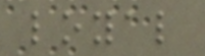loyal
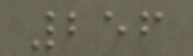256
